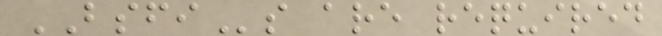BSFIs are required
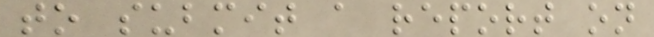to submit a report on
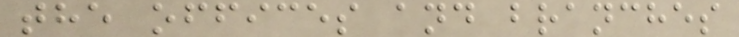the offices and branches
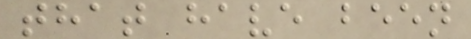that have been
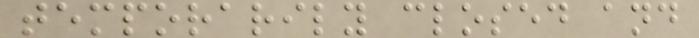temporarily closed and
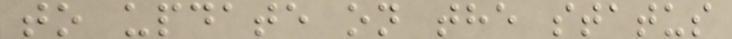to update on the status
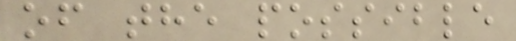of the possible
